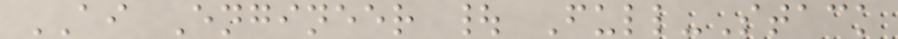AI Engineer | Full-Stack
